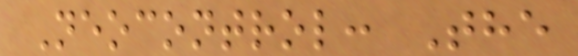Neocontrol: The
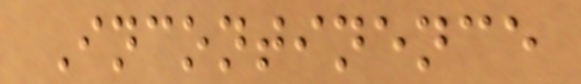Incontinence
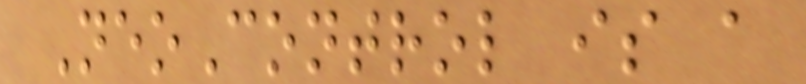NeoControl is a
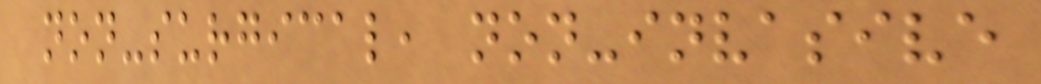non-surgical, non-invasive
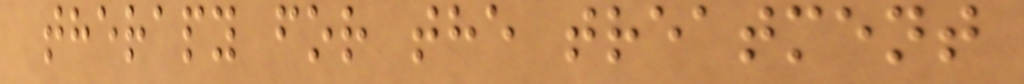therapy for the treatment
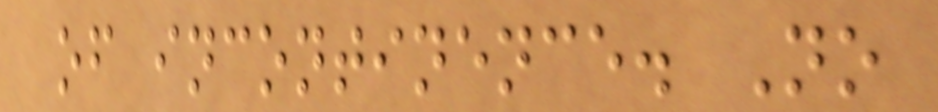of incontinence. No
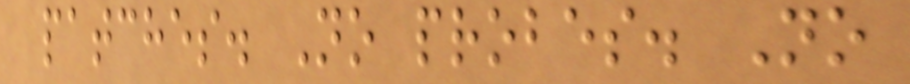patches. No probes. No
